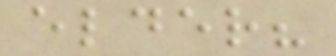elder?
